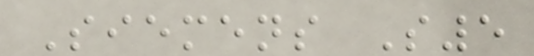Siemens S5
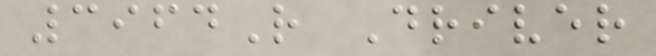3964R Driver
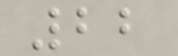22
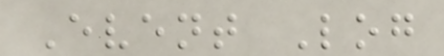Event Log
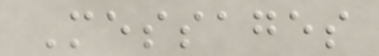Messages
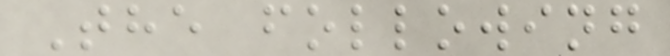The following
